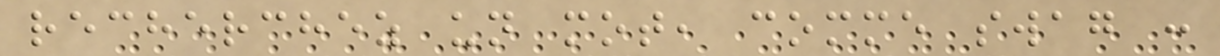recherchez un mot, comme swag :
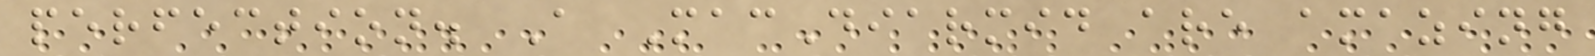perfection. A MacDiarmid are amazing
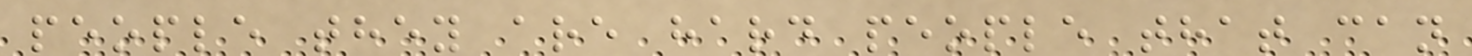people they are hard people that can
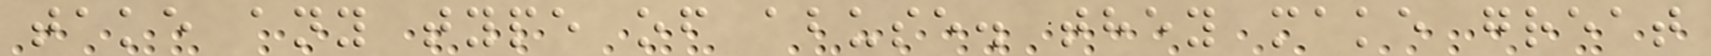take any type of abuse. they make great
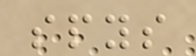spys
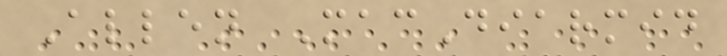Allen MacDiarmid
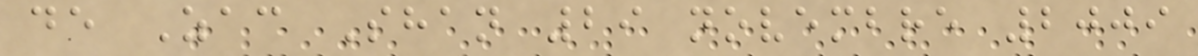de Zac Shan 29 novembre 2009
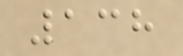138
